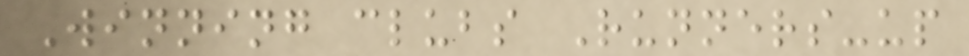Winning clubs Runners-up
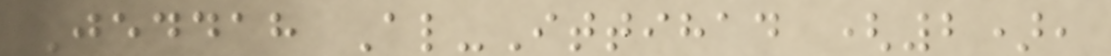Jeddah Al-Ittihad (2),
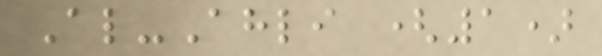Al-Ahli (1)
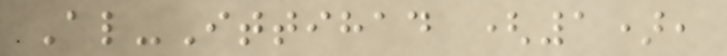Al-Ittihad (1),
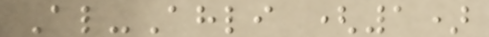Al-Ahli (1)
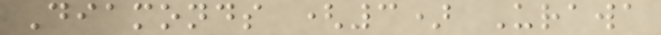Diamonds (3) Urawa
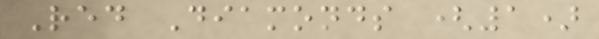Red Diamonds (1)
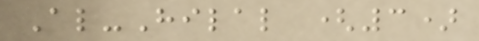Al-Hilal (3)
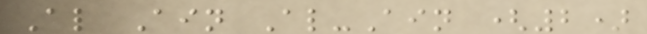Al Ain Al-Ain (2)
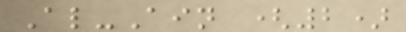Al-Ain (2)
